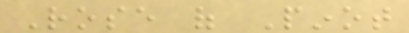Rose of Pinot
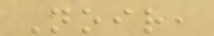Noir,
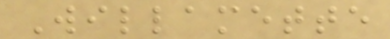Willamette
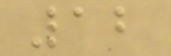12
